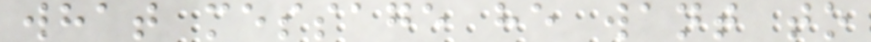what message he want to
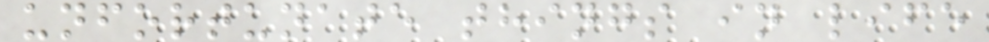unfortunate things in life
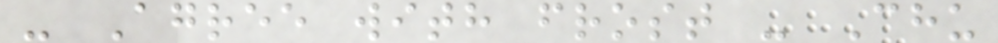- Agree with frost - Chu
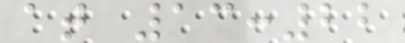at 13:22
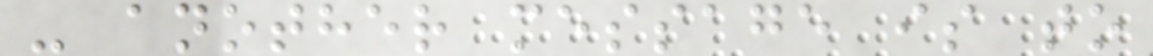- another message is to
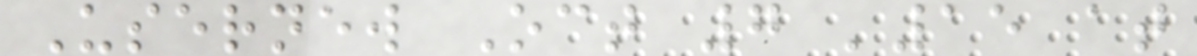Usernew Oct 7 '15 at
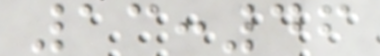13:46
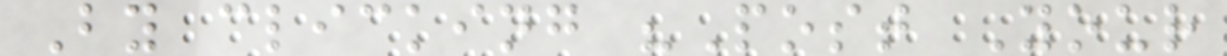By clicking "Post Your
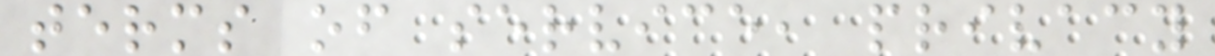terms of service, privacy
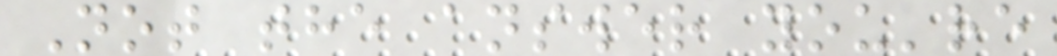Not the answer you're
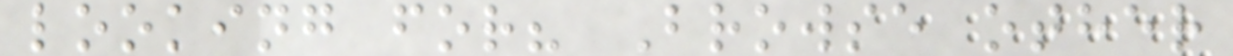looking for? Browse other
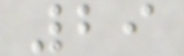29
